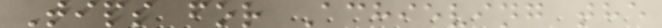Tips for Achieving the
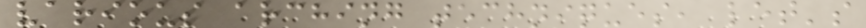various arching techniques, let's
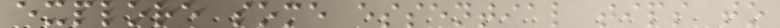explore some essential tips to
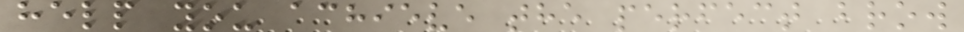help you achieve the perfect brow
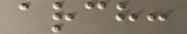arch:
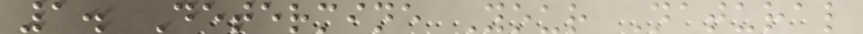1. Determine Your Natural
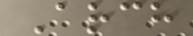Arch
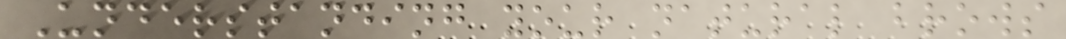Understanding your natural brows
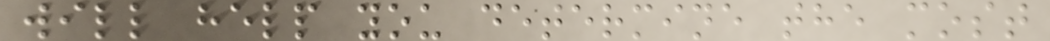will help you determine the most
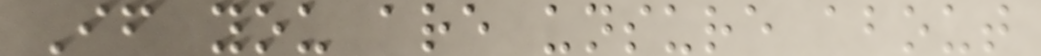If you are unsure about
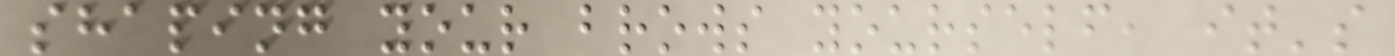shaping your brows yourself, it's
